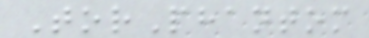TorPhantom
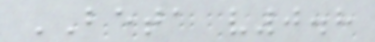BETA v0.8
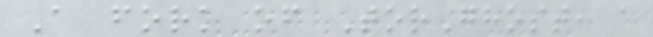A fork of TorGhost, a
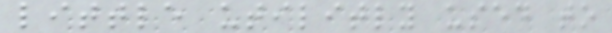little utilitly used to
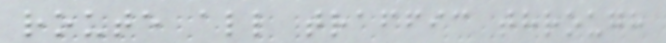route all traffic through
